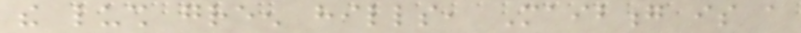the lush green hills, Maibong is a
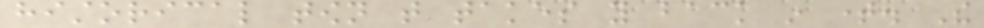historical town that takes you back in time. The
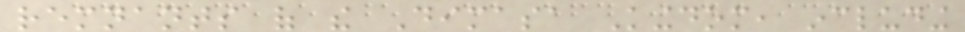remnants of the Dimasa Kingdom, including
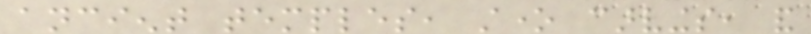ancient temples, stone carvings, and
